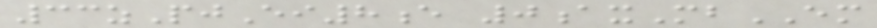33zPjEi8e 0axMbEM
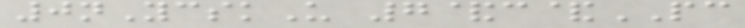0nYcskU 7&c&PC
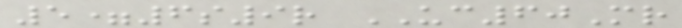5=6s9r UC60Mr
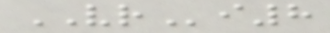VRi8
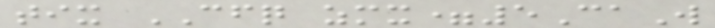tix CFQ zmx=5CaW
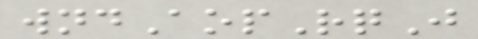wndAopRqJ
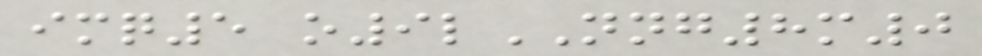imq5 o9lNNG8m0
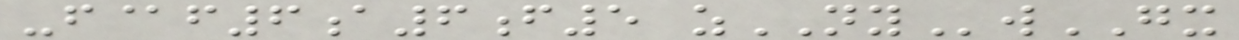-f@f6a6f5 zNYwGX
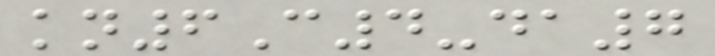kn6C4-da7
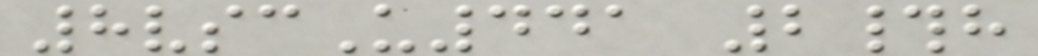8vscU441 2#h
